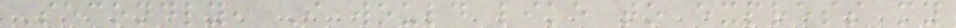Secondly, I would like to express my
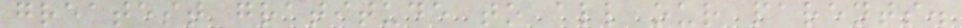greatest gratitude to all our parents.
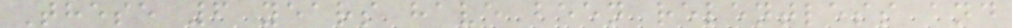These 6 years have been relentless and
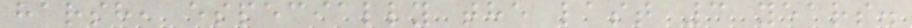harsh, especially the last 3 years.
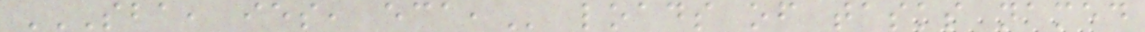SBA, IES, ECA, loads of tasks named
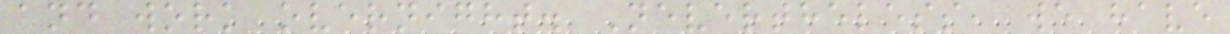and work overnight. Nevertheless, we have
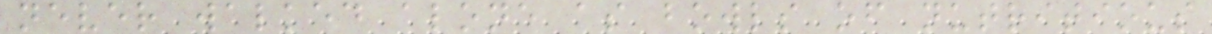never walked alone as bowls of nutritious
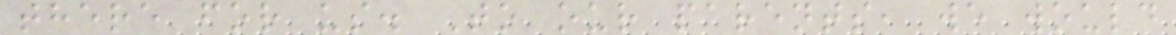there for us. To our parents, we would
